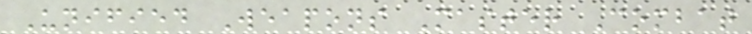Unified Weapons Master Combat
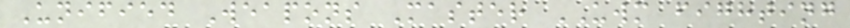Unified Weapons Master UWM fighting
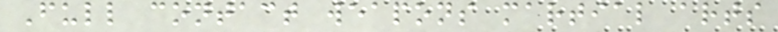Full contact weapons martial arts
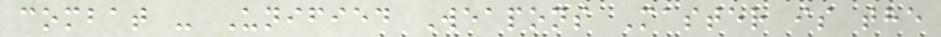combat - Unified Weapons Master is the
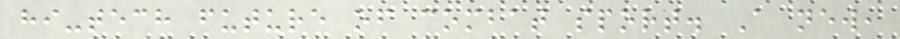hi-tech future of combat sport. A new,
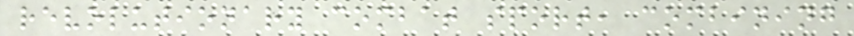revolutionary combat sport, combining
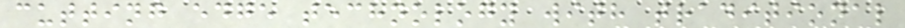cutting edge technology with traditional
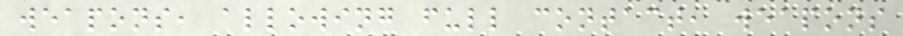weapons, allowing full contact, weapons
